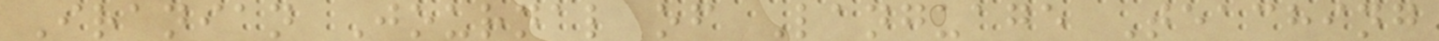Iranian Journal of Language Teaching
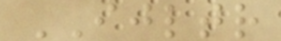IJLTR
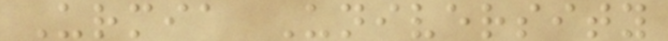Urmia University
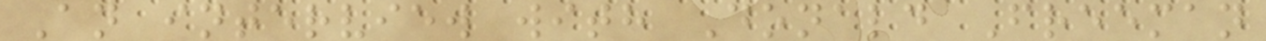An interview with Donald Freeman
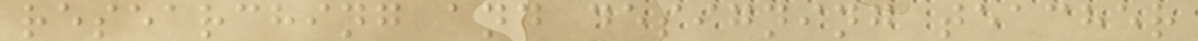researching and designing teacher
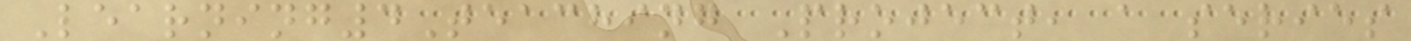Learning4Teaching Project, a series
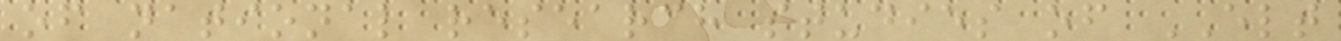of national research studies of ELT
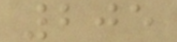205
